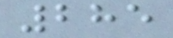285
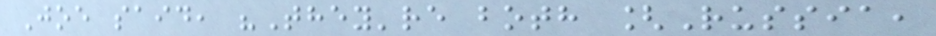Joe said, "They're both [Russia,
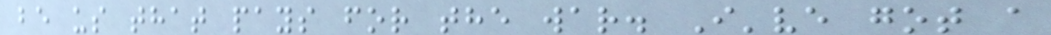be us that pays for the war. I've got a
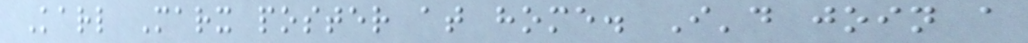Karl Marx poster at home. I'd join a
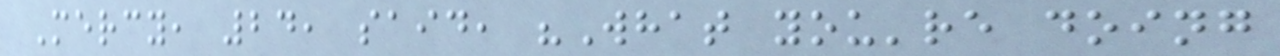Mercy, 24, said, "What you're doing
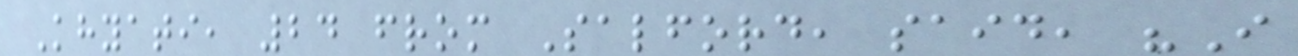Khyati, 24 from Salford, said, "I
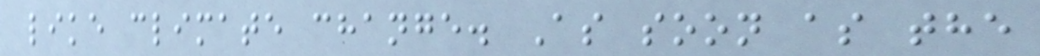like climate change. As soon as the
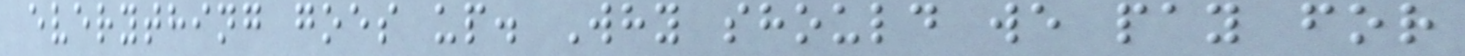everything goes up. Why should we pay for
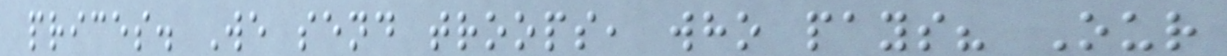prices. We send troops, who pays? Our
